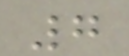7
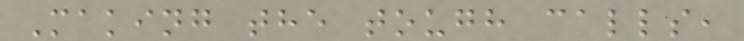Making the tough calls,
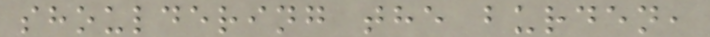shouldering the burden,
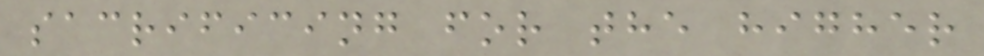sacrificing for the higher
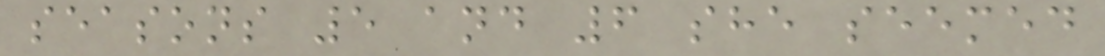seasons 5 and 6 she seemed
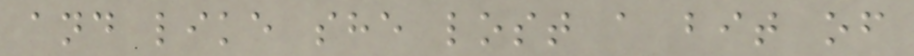and like she lost a bit of
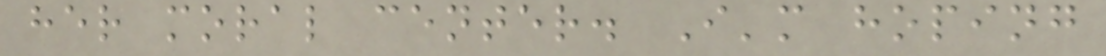her moral center. I'm hoping
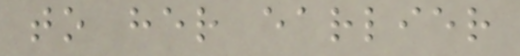to her earlier
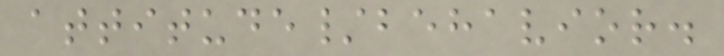attitude/behavior.
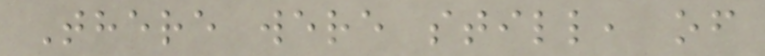There were still, of
